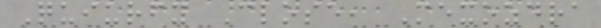Quiurfy Close, Mexozdra
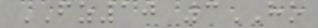FZ10 3HO
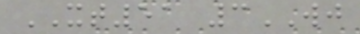XT51 3WJ
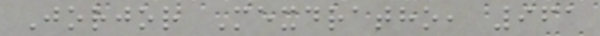Jorjor Mexdratho, 961
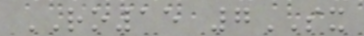RO15 7SX
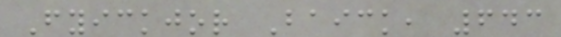Fyickjor Baick, 643
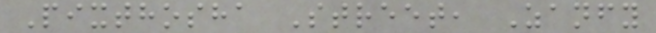Pixthosha Street, Zanfy
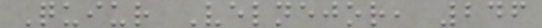Quiur Velnejor, 246
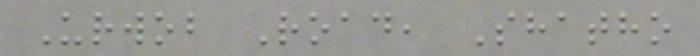Urwob Road, Shatho
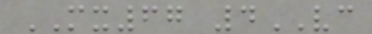MX67 4VC
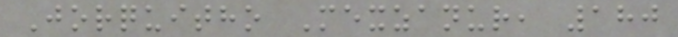Jorquitho Mexzanur, 180
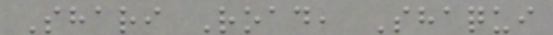Shari Road, Shaqui
